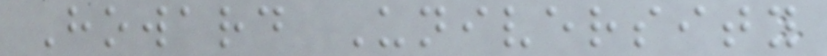Howard University
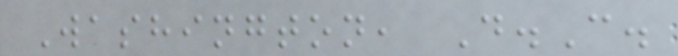Washington, D.C.
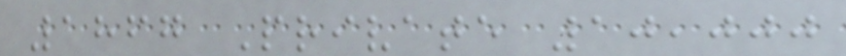1867 Private 10,000
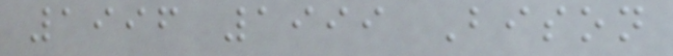1996 1999 Bison
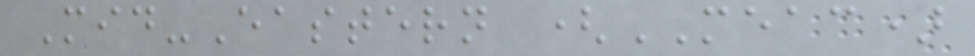Mid-Eastern (MEAC)
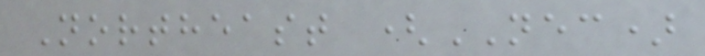Northeast (NEC)
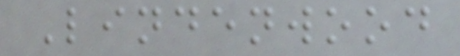Lindenwood
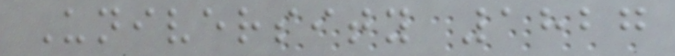University 1827
